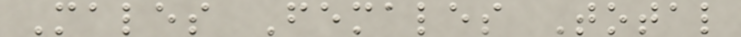Males Females Total
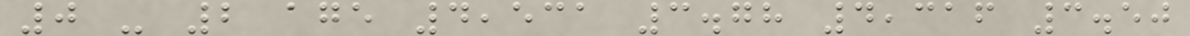0 - 2 age 4,531 3.78 4,316 3.50
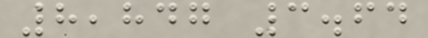8,847 3.64
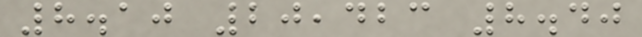8.10 20,423 8.40
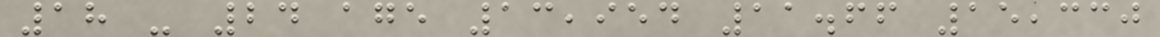18 - 24 age 13,954 11.66 15,330
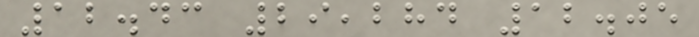12.43 29,284 12.05
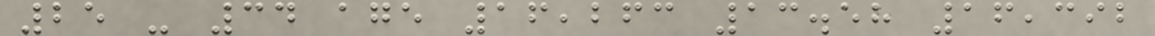25 - 34 age 16,263 13.58 16,392
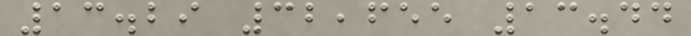13.29 32,655 13.44
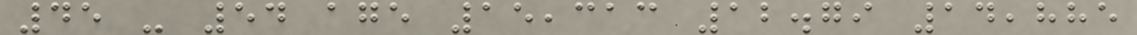45 - 54 age 15,313 12.79 14,885
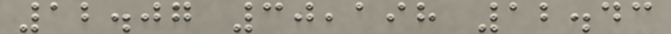12.07 30,198 12.43
